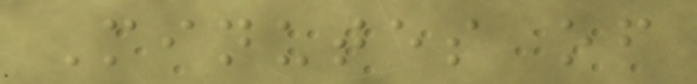Minutes of
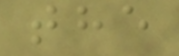the
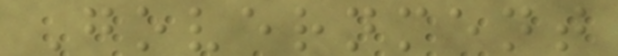Government
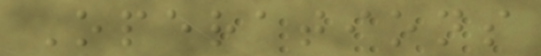Operations
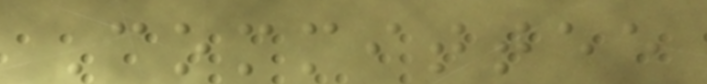Committee
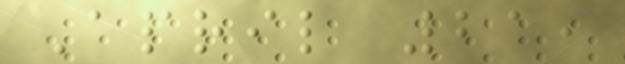April 21,
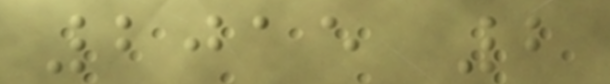2015 2
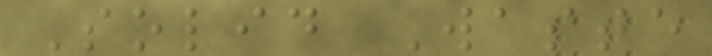Solid Waste
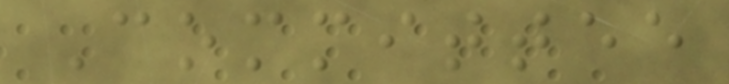Committee
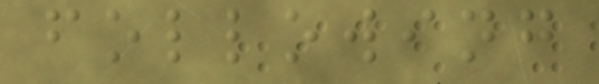following
